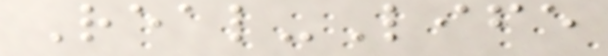Real-Life
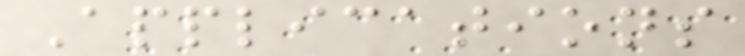Applications
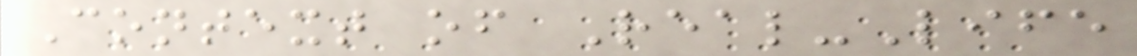Context of Real-Life
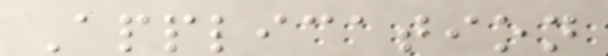Application
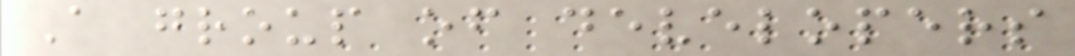A group of developers
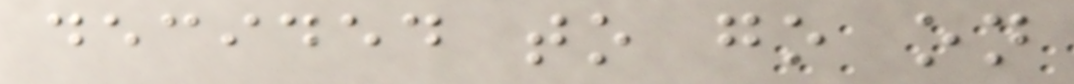decided to go on
